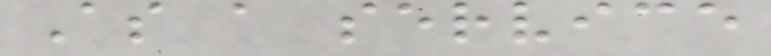As a service
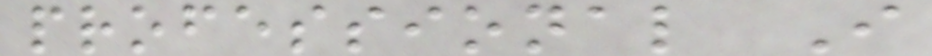professional I
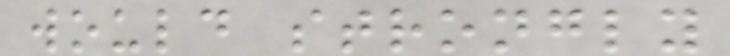would strongly
